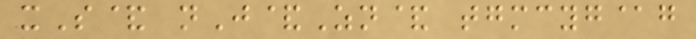xS& nJ&Zn& tgmcyg@g
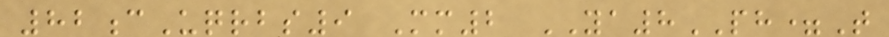82cUqrbs9 Mm2 YA8PH=T
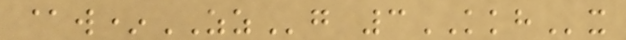@w*ZZg 3KKHx
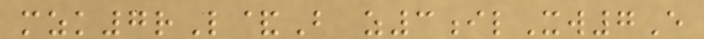mzk7rL&B z3ilXw7E
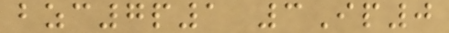bzc7p1 3Ip0
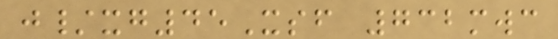j/xg45Xsf 732mwc
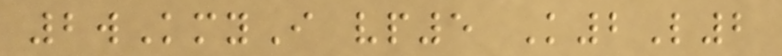2wKmyI vp5 K2L2
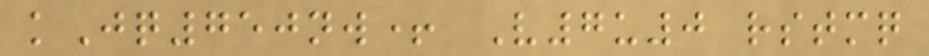kJq750nw+ V7u0 rstmq
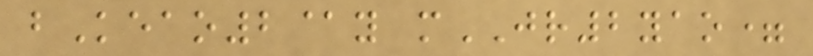bKeao2@y mJR2yao=
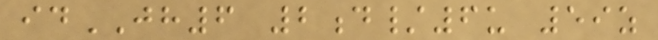idJH6 2d/6u 59z
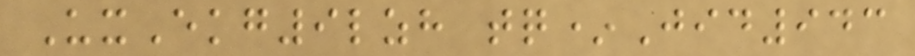UxEkg9lzh tq*Jid943
